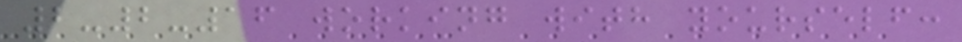2-2-16 working with yourself:
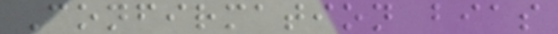Confirmation bias
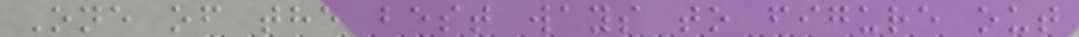One of the best ways to figure out
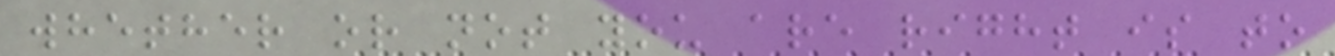whether or not you are right is to
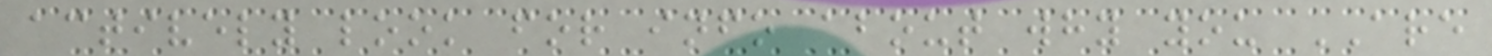actively look for info about why you ARE
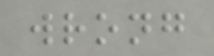wrong
